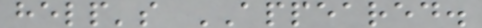help's APPEARED.
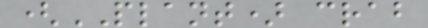(PLANT) crab
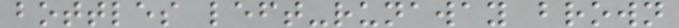bottles left-runaway brown
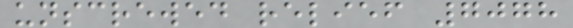unscrewed relief 7078
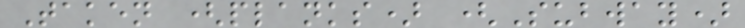Taken (planks) (Subway)
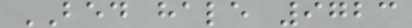BED hale 9723
